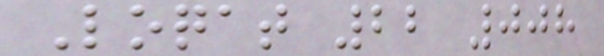Loqat 22 008
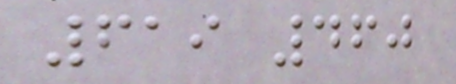619 460
